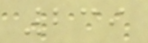239
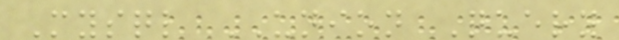Mysql UNION Query
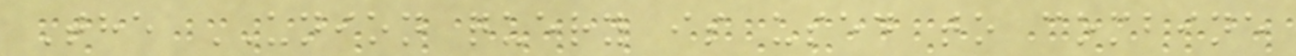The UNION query is used to combine
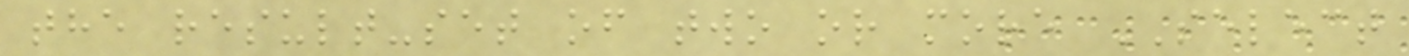the result-set of two or more SELECT
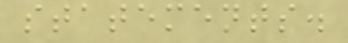statements.
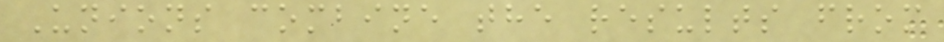Unions combine the results from
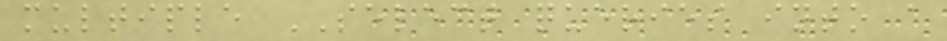multiple SELECT queries into a
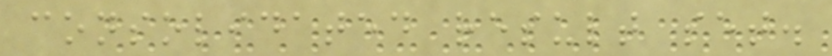consolidated result set.
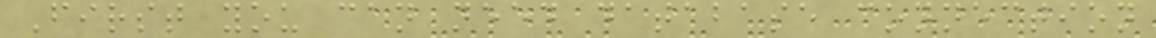First you can need database connection
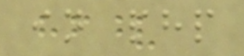in php
